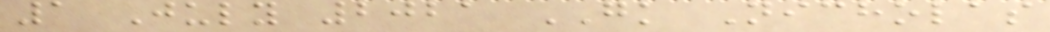1 July 2021 GK Nicholas
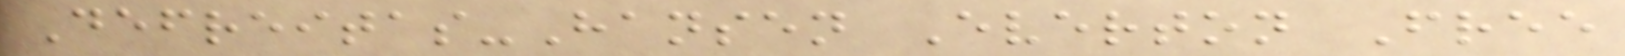Defreitas-Hansen Everton Free
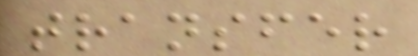transfer
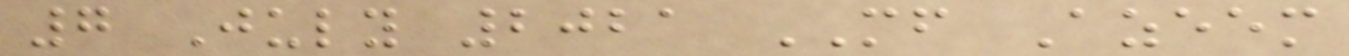7 July 2021 MF Azeem
